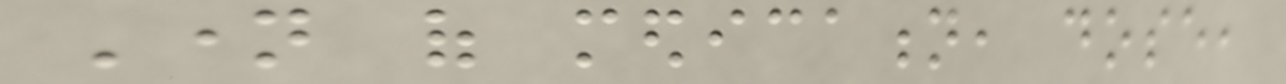Name of medication, dose,
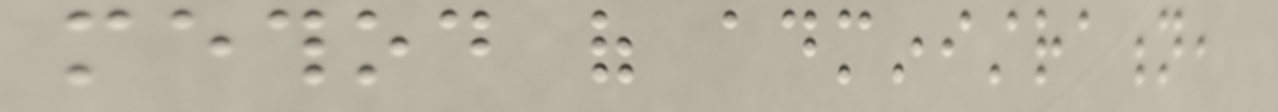method of administration,
